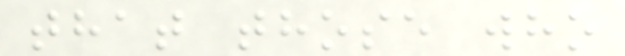that those who
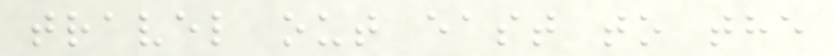travel out east to the
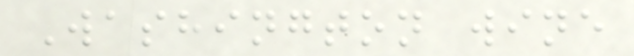Washington wine
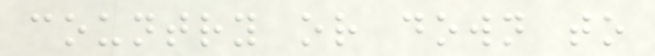country or down to
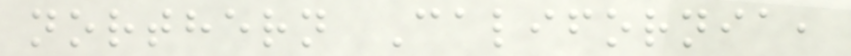northern California,
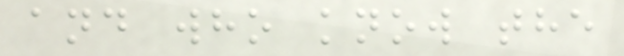and who know the
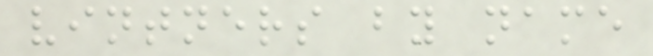vintners by name
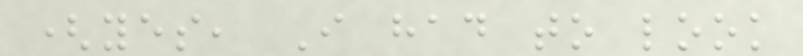(yes, I had to look
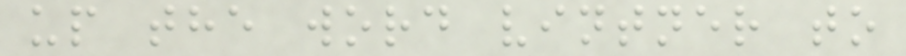up the word vintner to
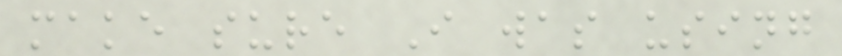make sure I was using
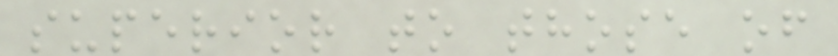superior to those of
